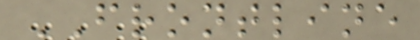FRONTLINE
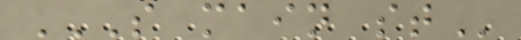S MAIN ST
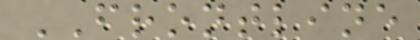FRONTLINE
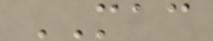MAC
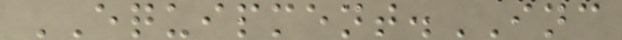EQUIPMENT.INC
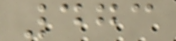473
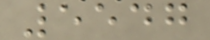5547
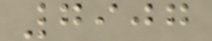7907
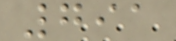791
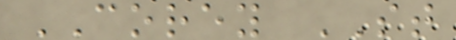COREY ST
